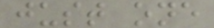just one
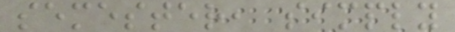semester, simply
